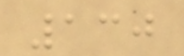130
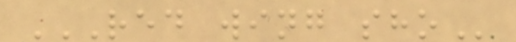RED WING SHO
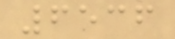6536
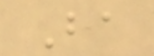Ba
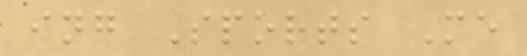ing Sports Me
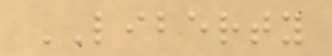LIBERTY
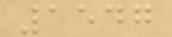1547
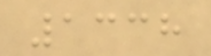1338
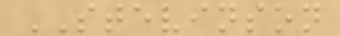STEVINSON
